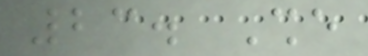23. She
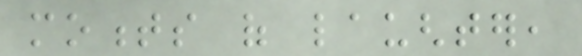moments of laughter,
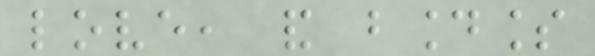love, and boundless
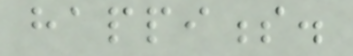happiness.
